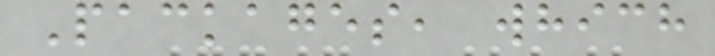Packages, which
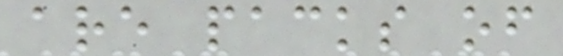are packs of
